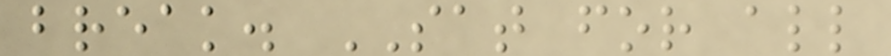break. SAT for all
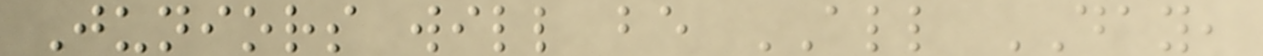Juniors will be ALL DAY,
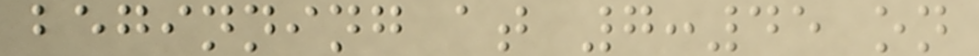beginning at 7:45 on
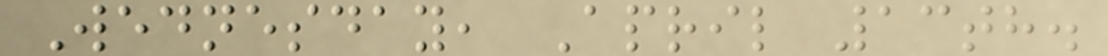Wednesday, April 13th.
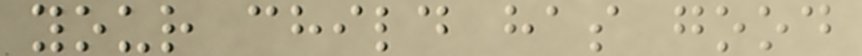your child has good
